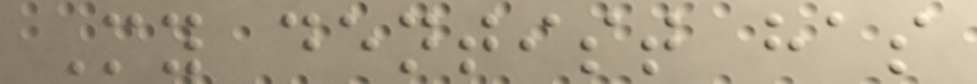My dentist has
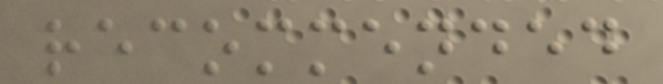recommended
